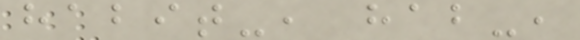habit-, hab-,
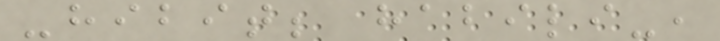-hibit; habili-,
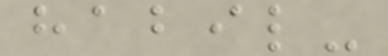habil-
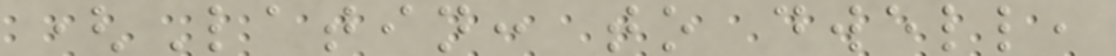(Latin: to dwell,
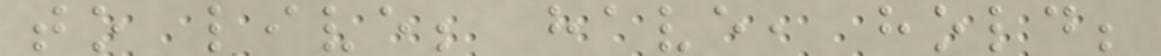to live; have, hold;
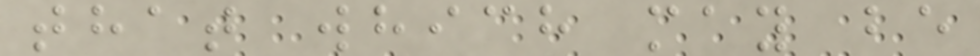that which may be
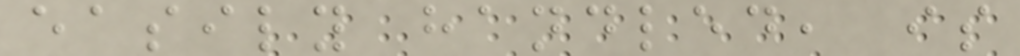easily handled, is
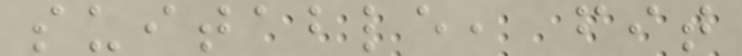suitable, fit
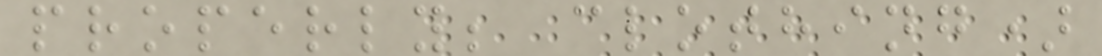properly; clothing)
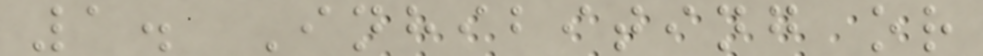1. Inhibiting or
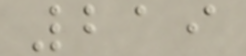219
